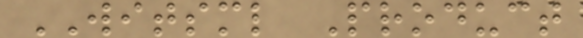WITSML Product
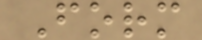Form
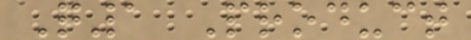Q1 Product
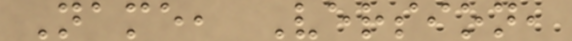Name, Version,
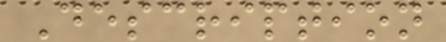Description
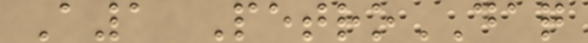A1 PetroDAQ
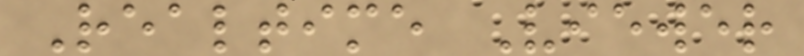Realtime Viewer
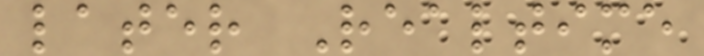later Realtime
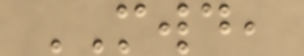MWD,
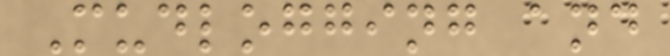Mudlogging and
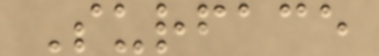Surface
